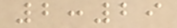2:29
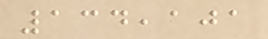134,101
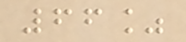66%
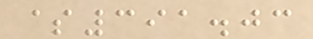$391.03
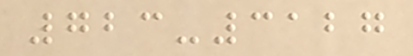723-3127
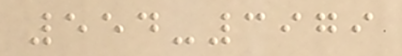554-3979
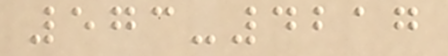573-4217
